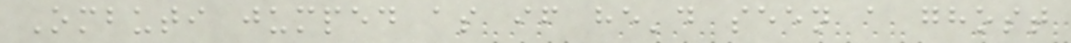Ombuti jumped as if he'd seen a ghost
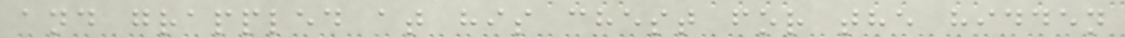and grappled at his chest for the hidden
